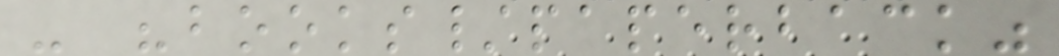- "books/paperback"
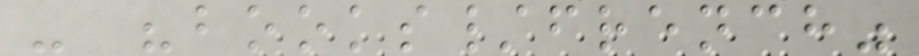- "books/french"
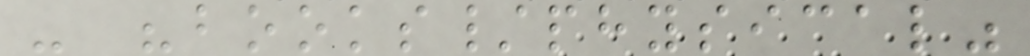- "books/physical"
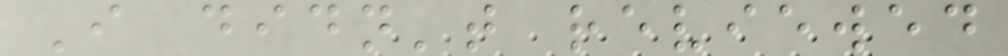I didn't reviewed
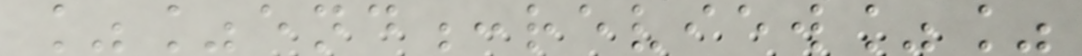%%end:review%%
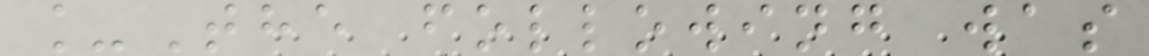_The following was
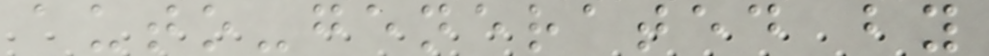auto-generated by
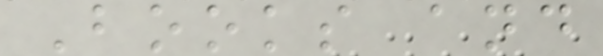Books and
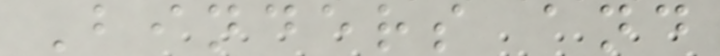Binders and
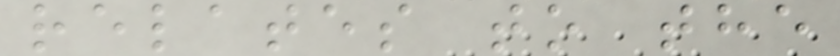relates to the
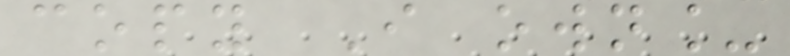copy I own_
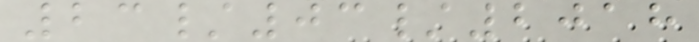23/03/2018
